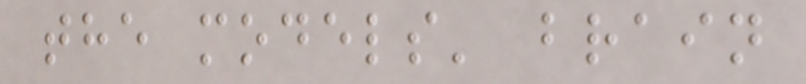the models' brain
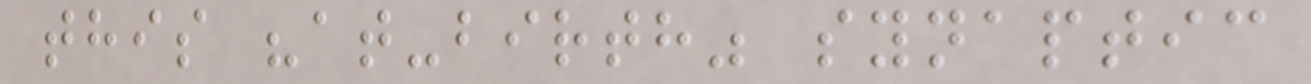this "at-birth" synaptic
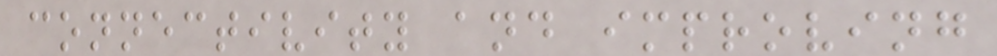connectivity and improving
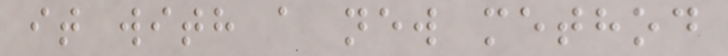it with a new method
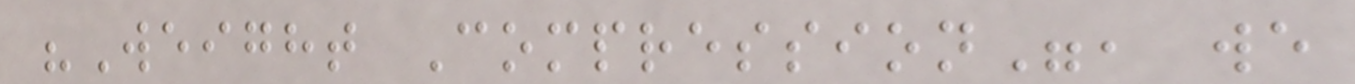"Weight Compression", we
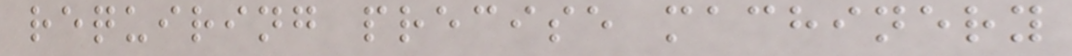requiring precise machinery
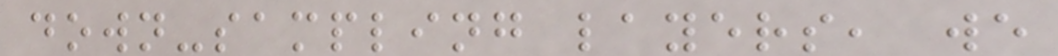down-sampling layers, we
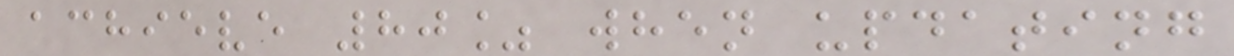achieve 80% when updating
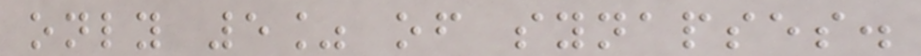only 5% of synapses.
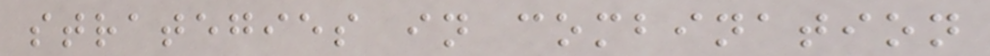strategies in combination
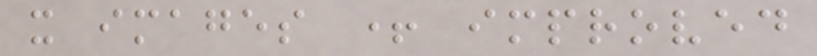x images + improved
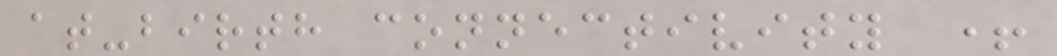at-birth connectivity +
